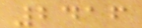2416
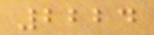2224
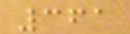361
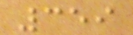359
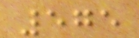575
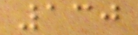130
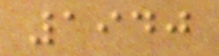1940
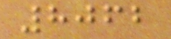8062
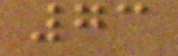73
